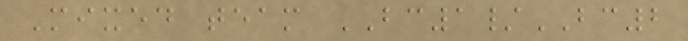Mixed team BC1/BC2
